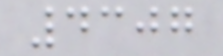4307
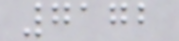7172
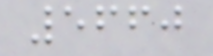5660
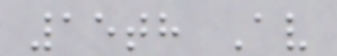15th Av
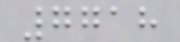7718
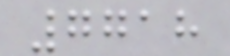7718
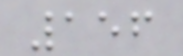156
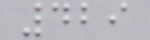429
